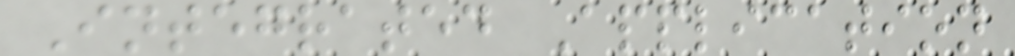Integrated Application
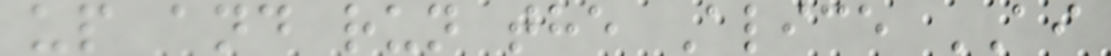up and run the Alice AI
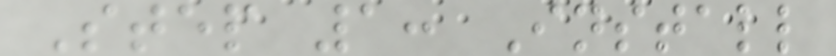Step 1: Install
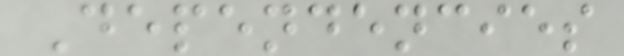Dependencies
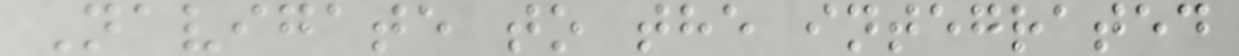Navigate to the integrated
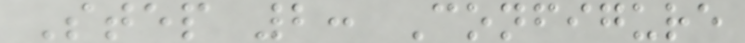Step 2: Configure
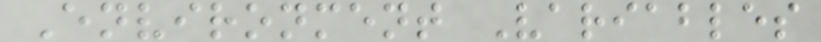Environment Variables
